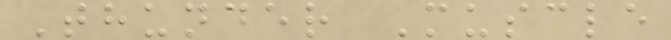Thunder Muscle
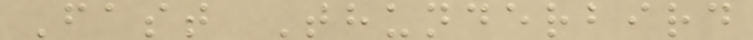Fast Thunderbird
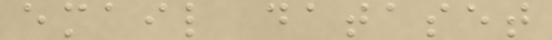email dataset
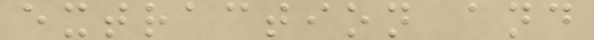extraction and
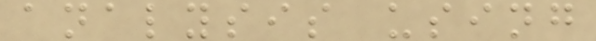analysis using
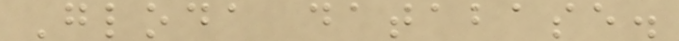Gloda database.
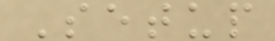Setup
